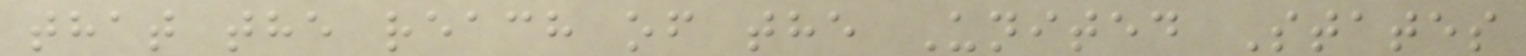that the reach of the United States
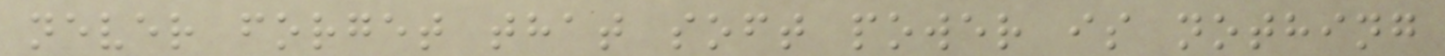never forget that soft power is nothing
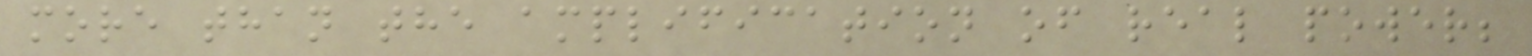more than the amplification of real power;
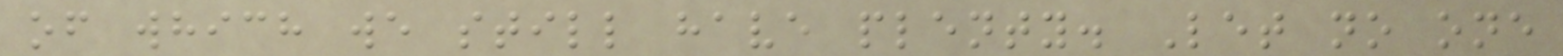of which we still have plenty. Let no one
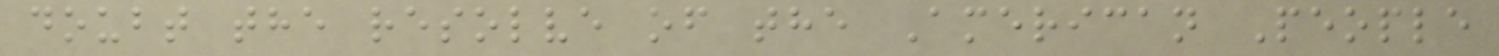doubt the resolve of the American People
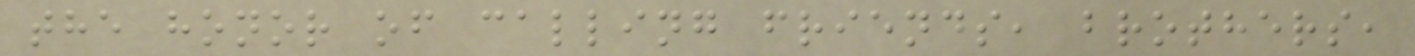the honor of calling friends, brothers,
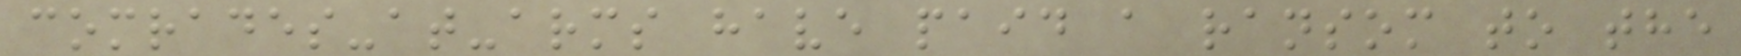comrades-at-arms have paid a ransom to the
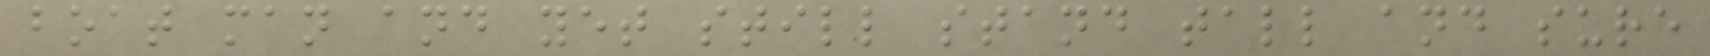boat man and yet still stand tall and sure
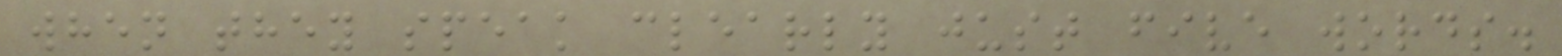when they speak clearly just five words.
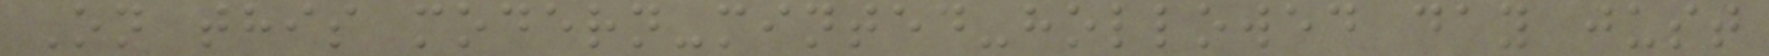On this modern-minted-hollowed day just
